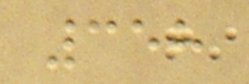358
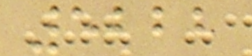5222
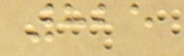825
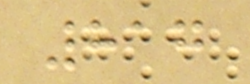817
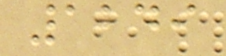1249
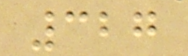327
